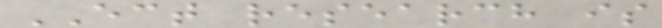ECT research is
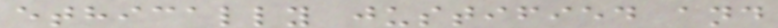ethically justified and
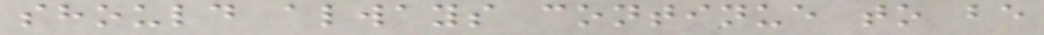should always continue to be
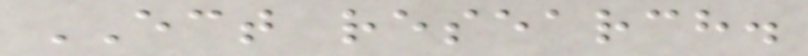ECT research.
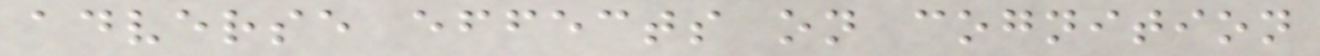adverse effects on cognition
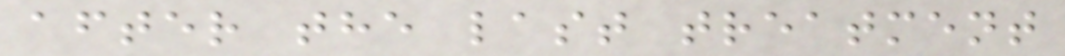after the last treatment
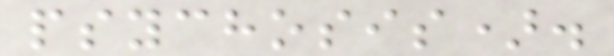psychosis).
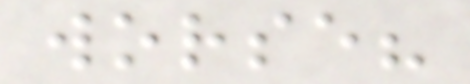worse?
